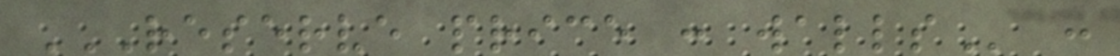RESERVE PRICE : WALLS :
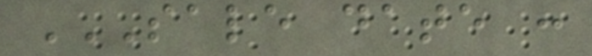SALE DATE :
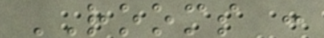ROOMS :
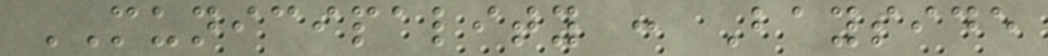MUNICIPALITY : Bayside
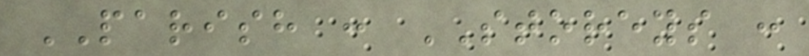PARISH : STOREYS :
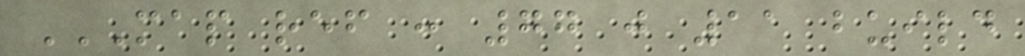MAP REF : 77 J 11 BUILD
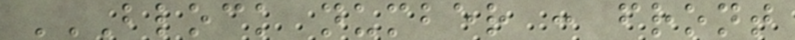BLOCK NUMBER : FRONT
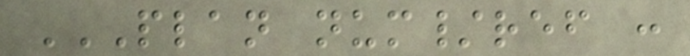PLAN NUM/REF :
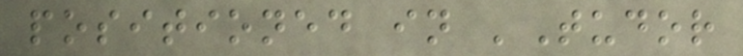positioned in 'Tudor
